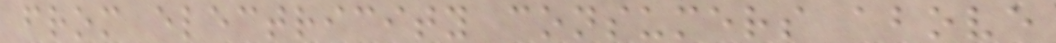from electricity consumers above
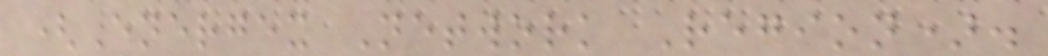(Energex Network Region).
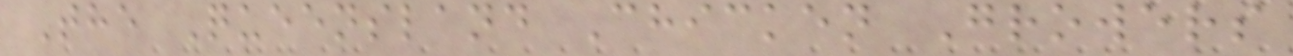The Queensland Chicken Growers
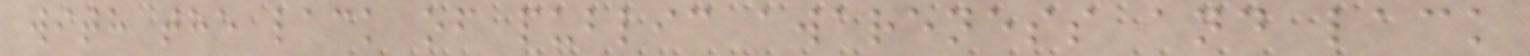with the lack of public awareness and lack
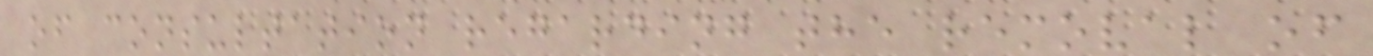of consultation regarding the removal of
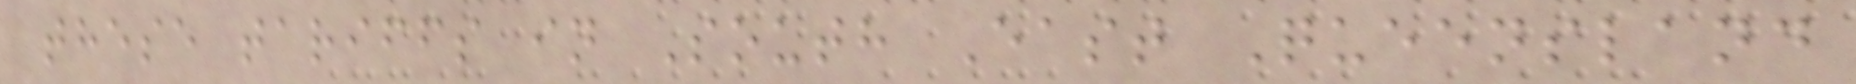these tariffs in South East Queensland
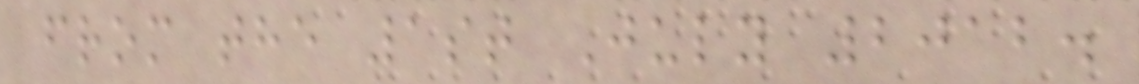from the 1st July 2012.
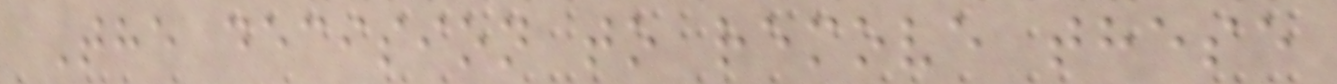The decision to remove these
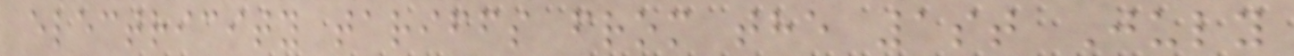electricity tariffs from the 1st July
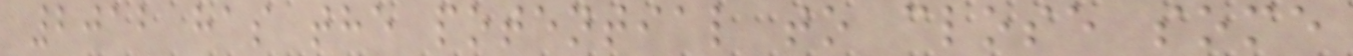2012 has the potential to close some
